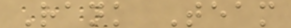Rank Team
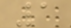1
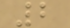2
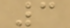3
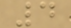4
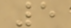5
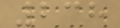238
